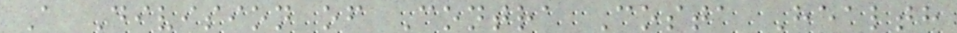A Division of Contra Costa Health
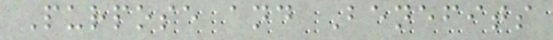Purpose and Benefits
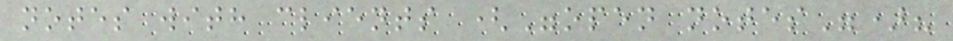notes with clients ("open notes")?
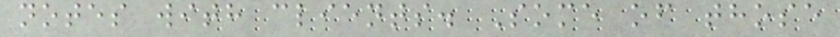notes with clients. Some of those
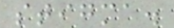stigma.
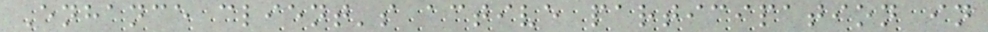Enhance client's active participation in
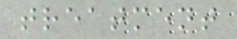treatment
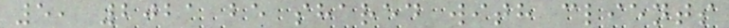5, 2021 be shared with clients
